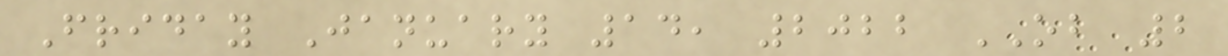Friday January 14, 2022 OB 2
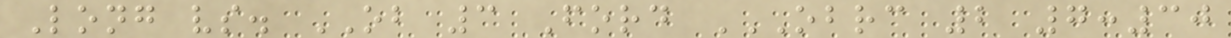Long vs. OB 3 Ford OBRC 2 7:30
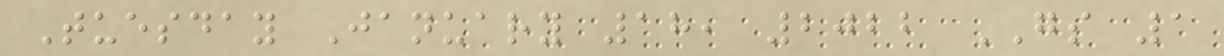Tuesday January 18, 2022 GS 1
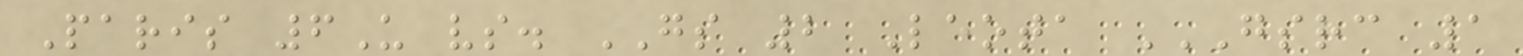Paris 6U vs. GS 2 Leota GSRC 1
